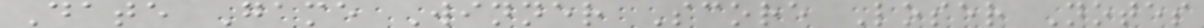Date Game Winner Score Loser Notes
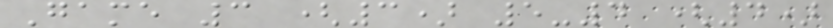Game 3 (3) 5-4 (4)
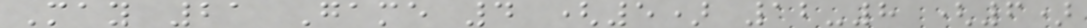May 21 Game 4 (5) 12-8 (6)
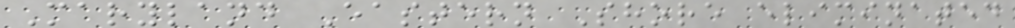Maryland Eastern Shore eliminated
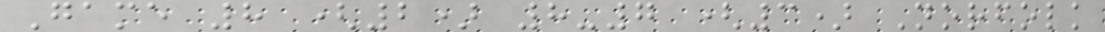Game 8 (2) 8-7 (3) Norfolk
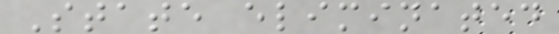State eliminated
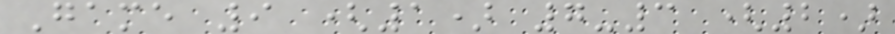Game 9 (1) 7-3 (2)
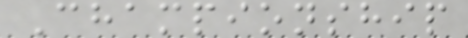Championship
